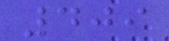409
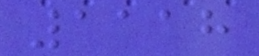1118
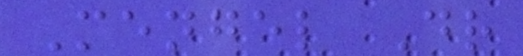Mengel Dr
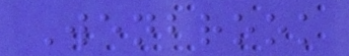Wenbrook
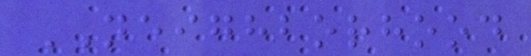NEIGHBORHOOD
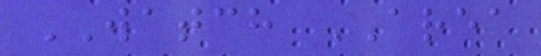WATCH AREA
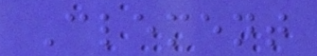Clement
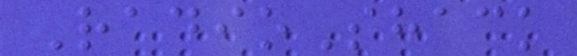RadioShack
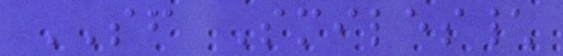SF Smiles\
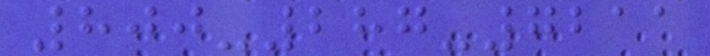800-287-7211
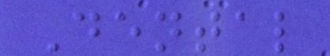Dental
